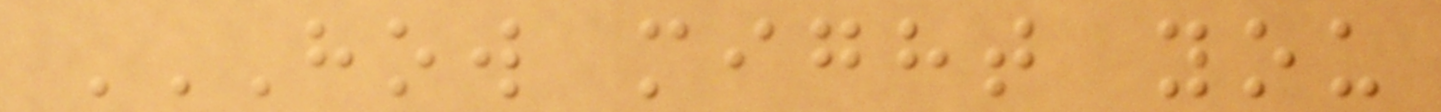HOW MIGHT YOU
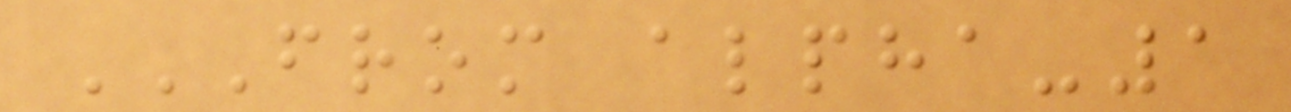FROM ALPHA-1
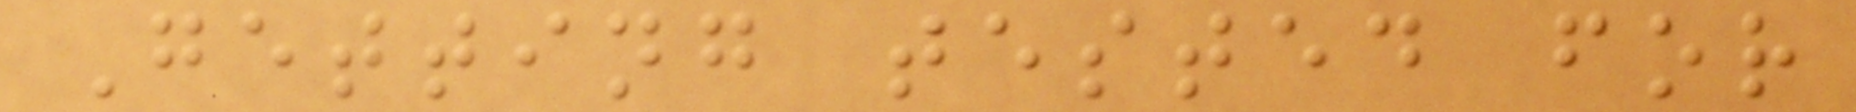Getting tested for
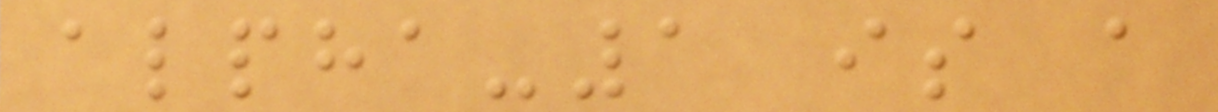alpha-1 is a
